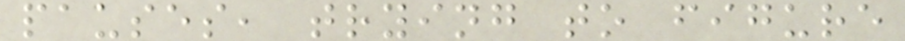pauses, trying to figure
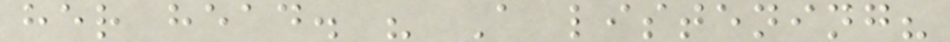her head. " A listening?
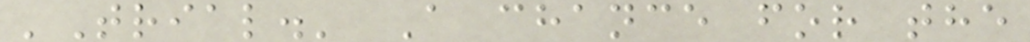'Trial.' A chance for the
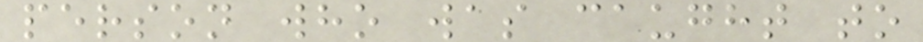person who was caught to
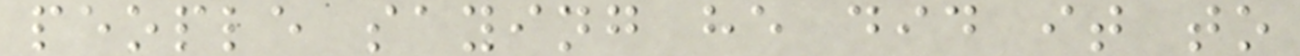people saying he did it to
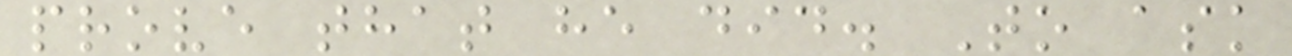prove that he did. To ask
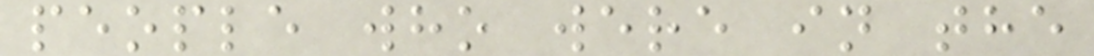people who were in the
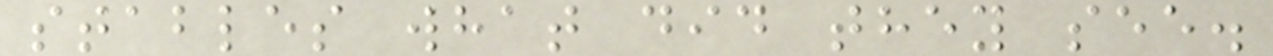stables what did they see.
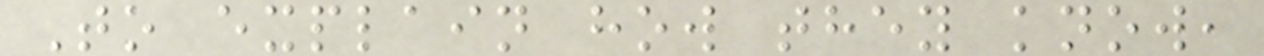To explain how they know,
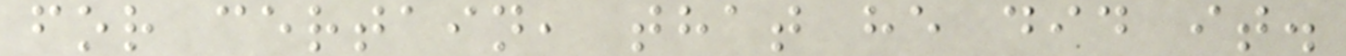for certain, that he did it.
